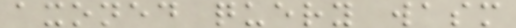axoned query wasm
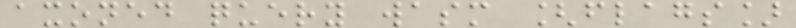axoned query wasm [flags]
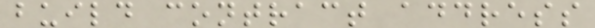build contract address
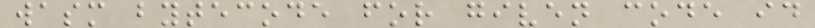wasm bytecode for given code id
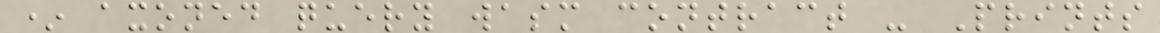* axoned query wasm contract - Prints
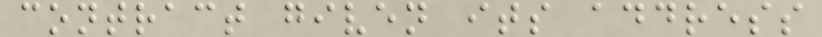contract given its address
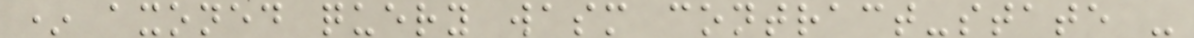* axoned query wasm contract-state -
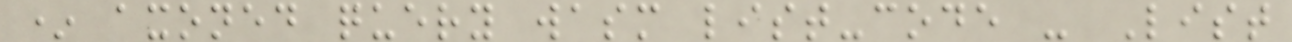* axoned query wasm list-code - List
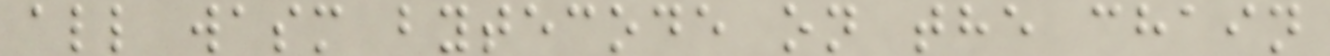all wasm bytecode on the chain
